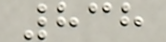838
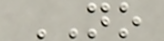NO
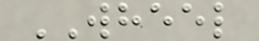WHEEL
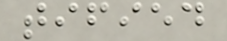tified
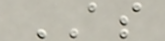AS
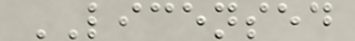LICENSED
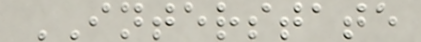INTERSTATE
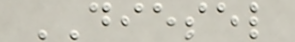DIESEL
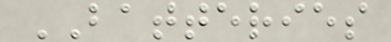BATTERIES
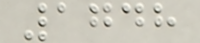1748
